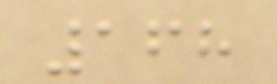168
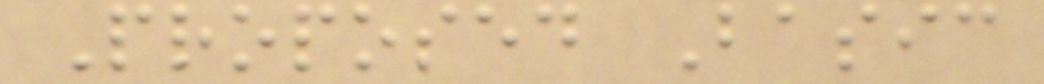Proposed Basic
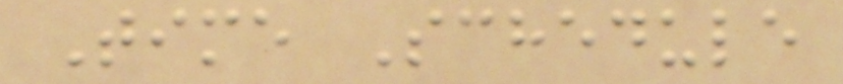Time Schedule
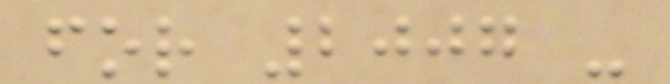for 2007 -
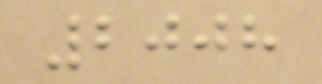2008
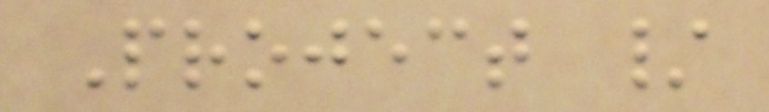Project /
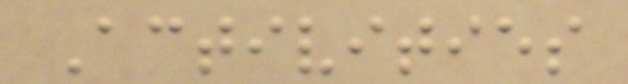Activities
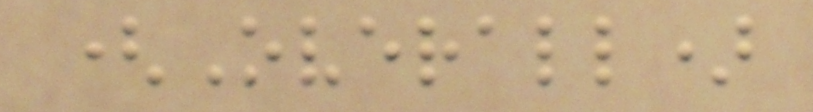(Overall)
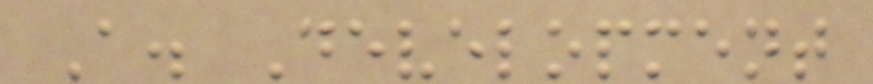A. Development
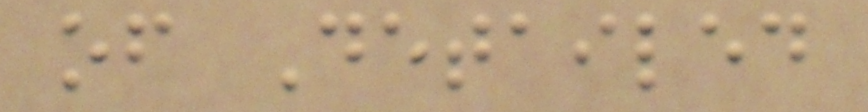of Detailed
